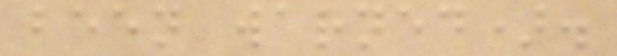been warned).
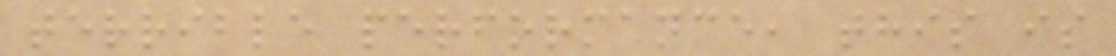terrible performance, this is
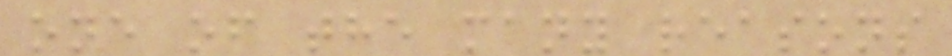one of the many reasons
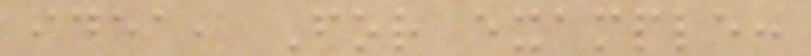idea, For example:
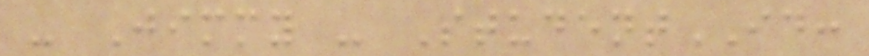- Jimmy - StudentID:
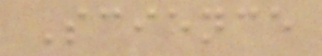Science
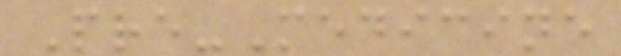Pre-Medicine
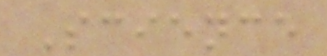Science
